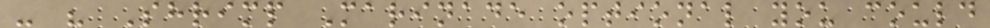- " Shrimp Marinade optional you could
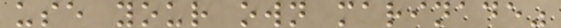use your own marinade"
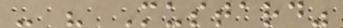- " Mustard"
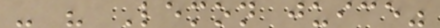- " Lemon juice"
